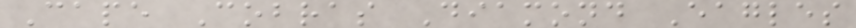Cape Cobras Diamond Eagles
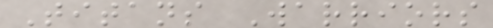Titans Warriors
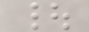|
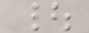|
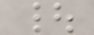|
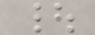|
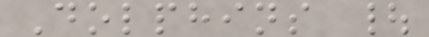Dolphins |
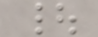|
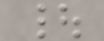|
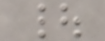|
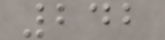242
